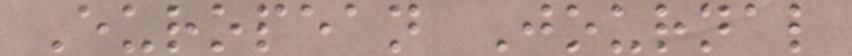European Journal
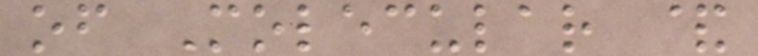of Molecular &
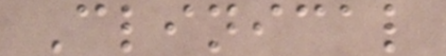Clinical
